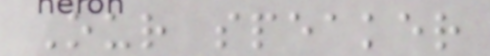Our speaker
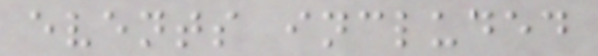events included
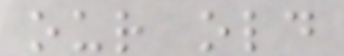our old
